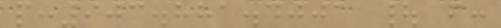p:903.881.4001 | f:
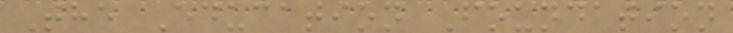The Education Foundation
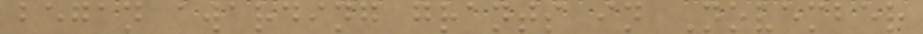began awarding grants in November
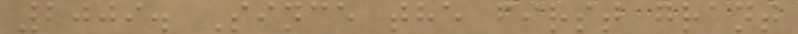2009. Since the first grant
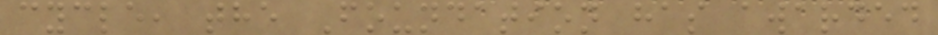cycle, the Foundation has awarded
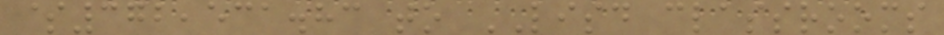$372,531.83 to LISD classrooms
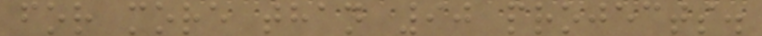for more than 90 projects.
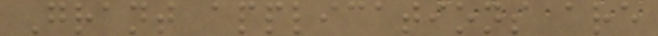Grant applications are
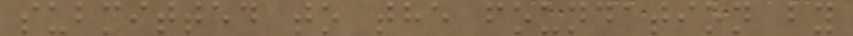submitted to the foundation by
